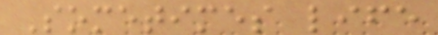Sometimes life
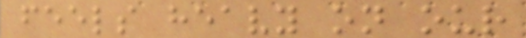feels heavy on our
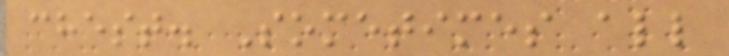chest. Sometimes all
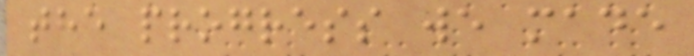the progress we made
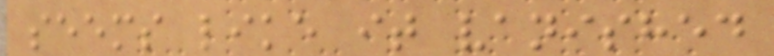seems like it vanished
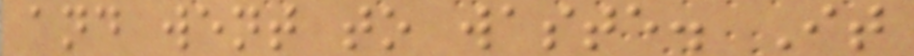and went to waste. It
